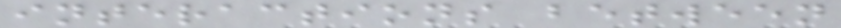interactions between
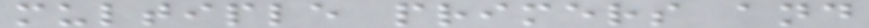multiple primers and
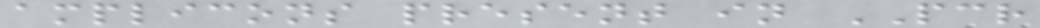amplicons present in PCR
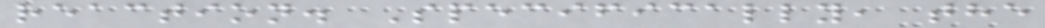reaction. Specifically, the
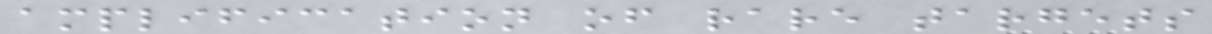amplification of rare targets
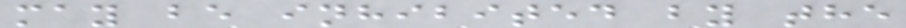may be inhibited by the
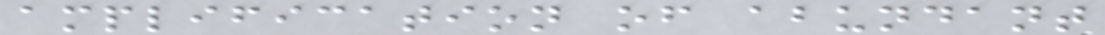amplification of abundant
